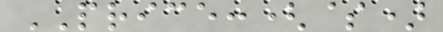PRICE:($)
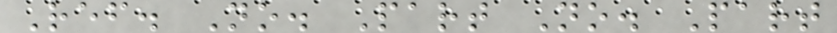Ref. No. Part No. Part
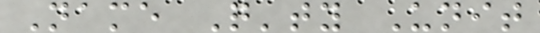Name Q'ty Unit
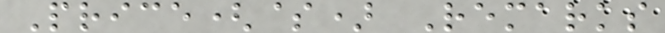Price($) Remarks
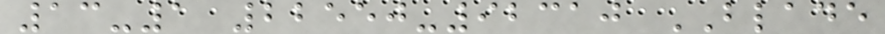13-1 22550-92310 BLADE
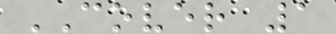COVER 1
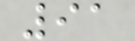91
